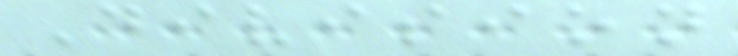Division
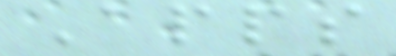Apps
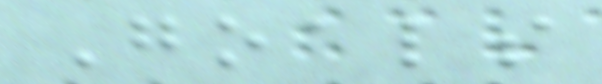Goals
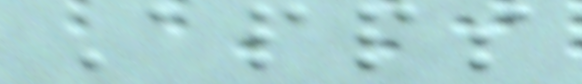Apps
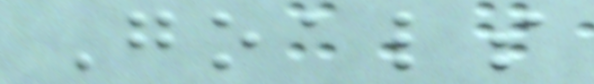Goals
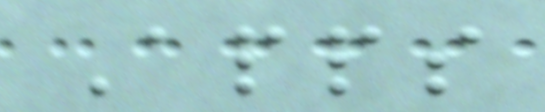Apps
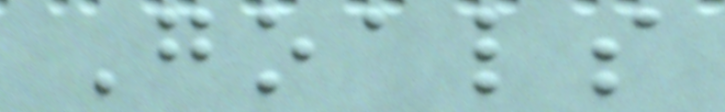Goals
